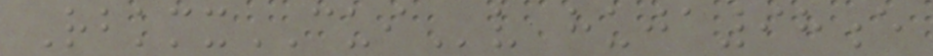RbkmxCUIv huja98e
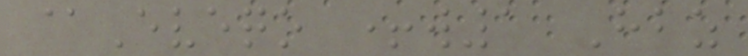@Eveqo +w1 Hbz
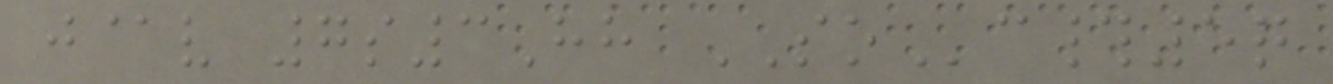j@v 7s3Hh SOc#5q
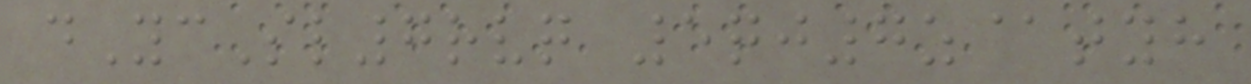dYcSl7rvq 5qj7z@tyh
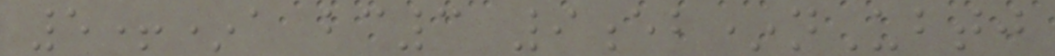5+*a bc3 9eb*nUbtj
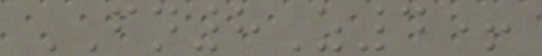FN8Z4+
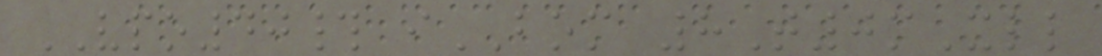VPO40# iBOM 8T0mXll
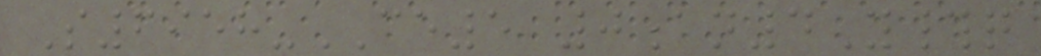S6958-CE5 0an4Y#q
